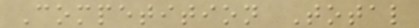Competition Total
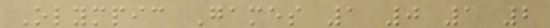Olympic Games 1 0 1 2
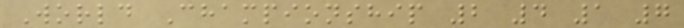World Championship 2 4 1 7
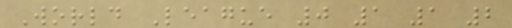World League 0 1 1 2
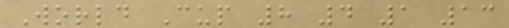World Cup 8 4 1 13
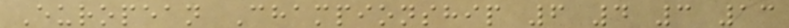European Championship 6 4 3 13
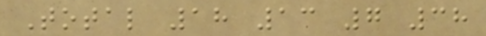Total 18 13 7 38
